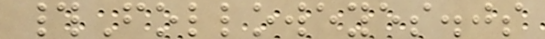#Followeyes.js
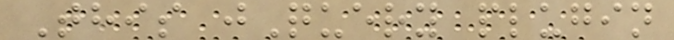This jQuery plugin
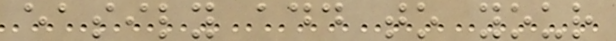easily add to your
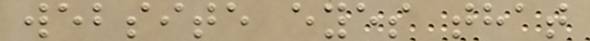website eyes that
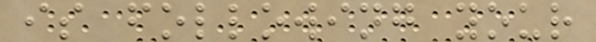is following your
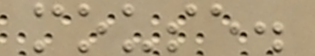mouse.
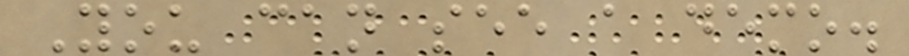You can see a demo.
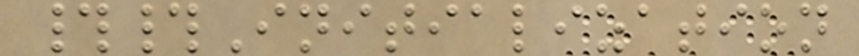##Initialization
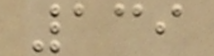139
